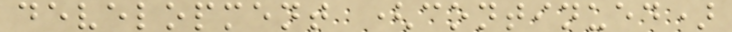development (continued)
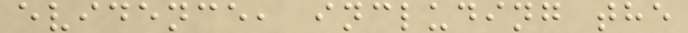evidence, including the
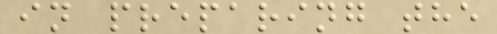in preparing the
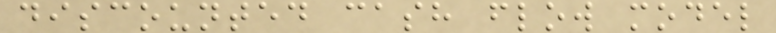discounted cash flow model
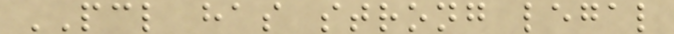PCL has strong legal
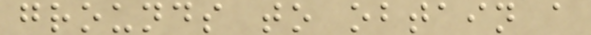grounds to obtain a
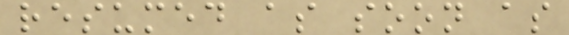resumed as soon as
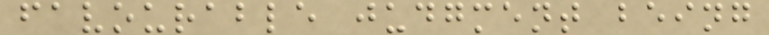favourable judgment being
